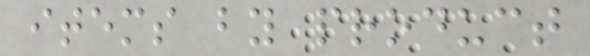items by product
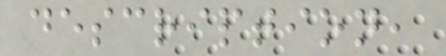description,
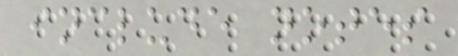include notes
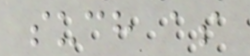such as
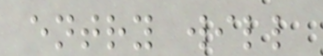entry will
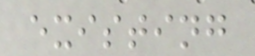existing
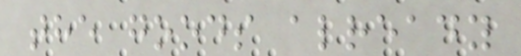the goods already
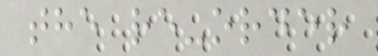the re-order
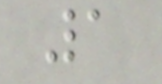1
